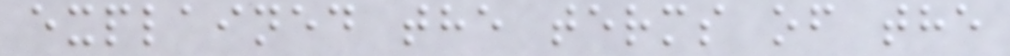explained the terms of the
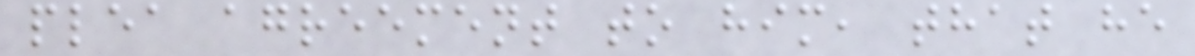plea agreement to him, that he
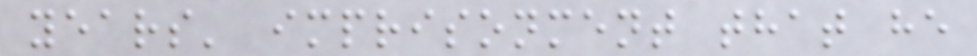years' imprisonment that he
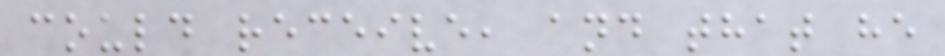could receive, and that he
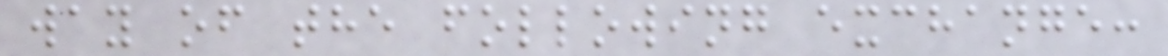way of the following exchange:
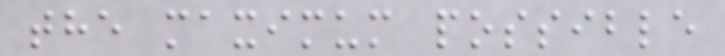the maximum possible
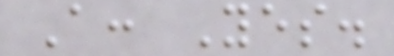A: Yes.
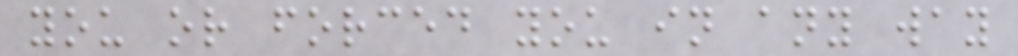you or forced you in any way
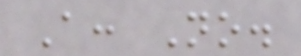A: No.
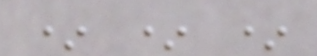* * *
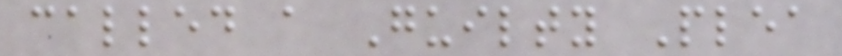called a Guilty Plea
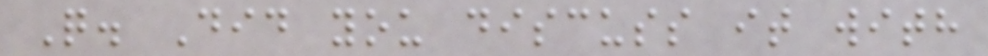Q. Did you discuss it with
